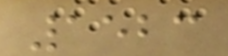1523
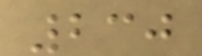230
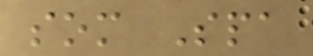som Spa
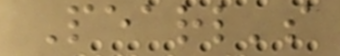Pearl's
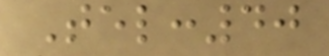Tel:40
